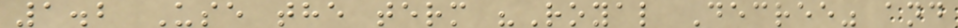1.2 Use the term "Royal Decree" and
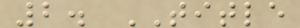2. TITLE
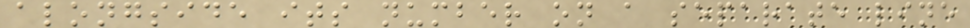alongside its number on a separate line
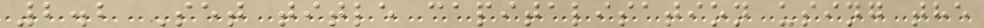2.2 Set title capitalisation using the
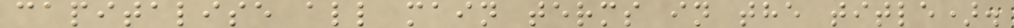capitalise all main terms in the title).
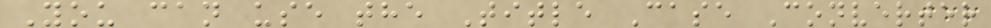You can use the Title Case Converter
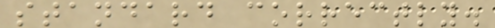standard correctly.
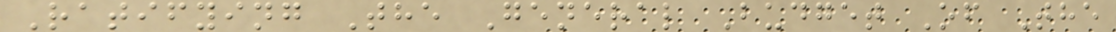Ratifying The General Budget Of The
